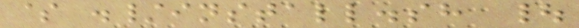$ ./install.sh |
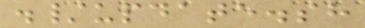./update.sh
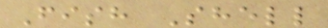Fish Shell
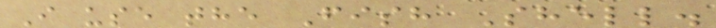I use the Fish Shell.
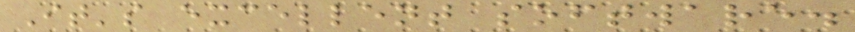It's excellent software.
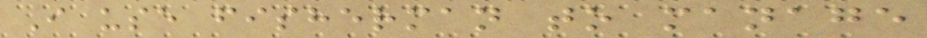I use fisherman to manage
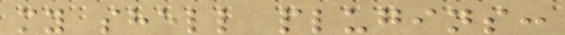my shell plugins:
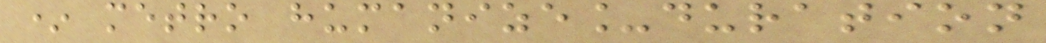* metro humanize_duration
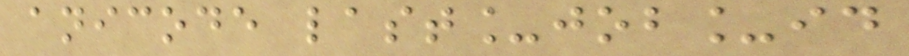anicode last_job_id
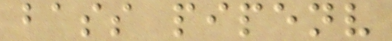bass pipenv
